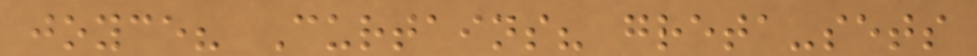joyce? Curtains? greta-sets
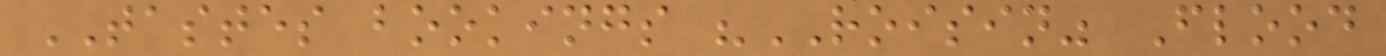TASTES bookings "ROISIN" Flood
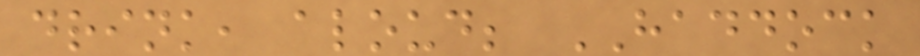drink, aloud; HADDOCK
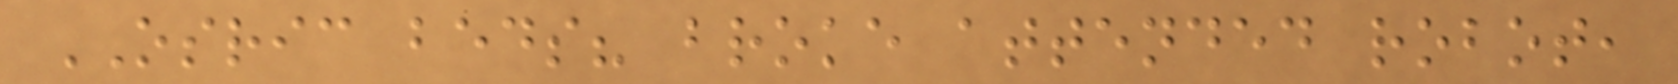OSRIC beds? broke attended robot,
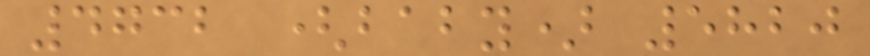4732 (baby) 5820
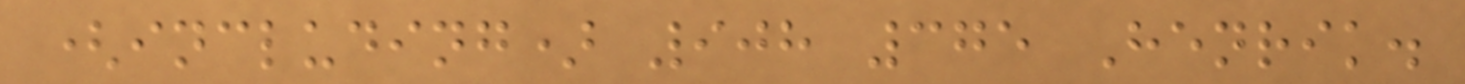(including) 908 375 Henrik.
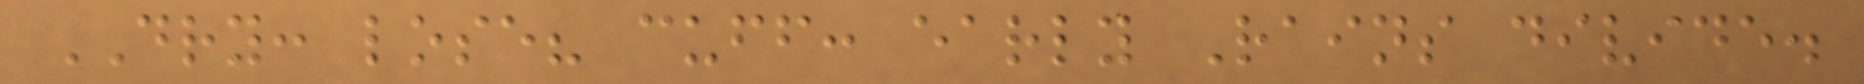DRY: lose? cuff: early Rains divide.
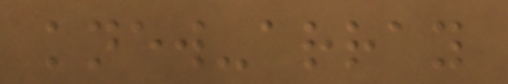knew-array
